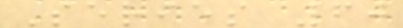Series 60
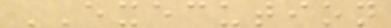EXECUTION
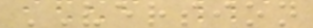VERSION
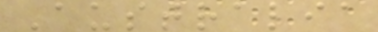Australia
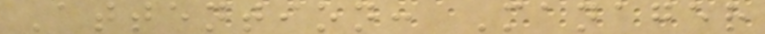Attention: Manager
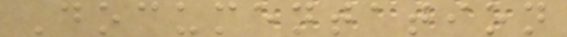Documentation
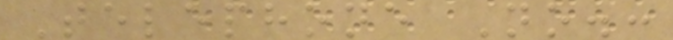Telephone No.:
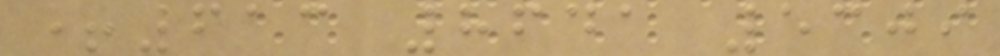+613 8641 5309
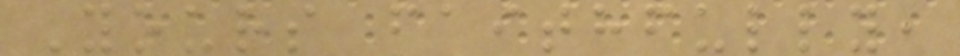Yours faithfully,
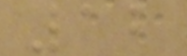12
